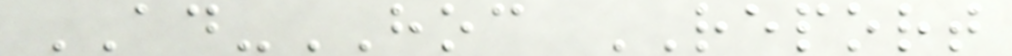AD-HOC REPORT
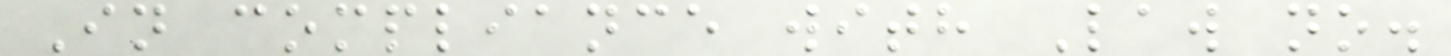In compliance with Law no.
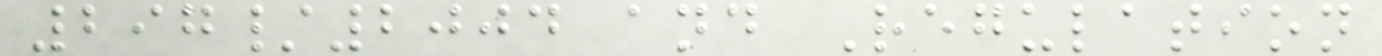297/2004 and Regulation
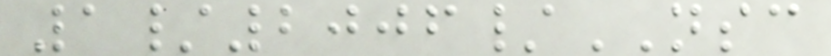1/2006/NSC
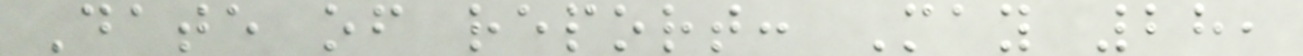Date of report: May 28,
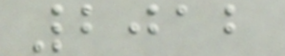2012
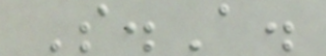S.A.
